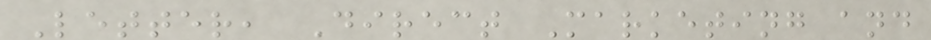Letter, Direct Marketing and
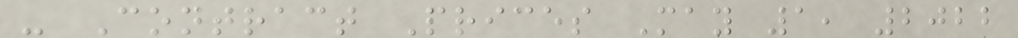- Contract Prices May 1, 2022
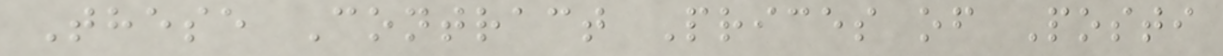These Contract Prices of Posti
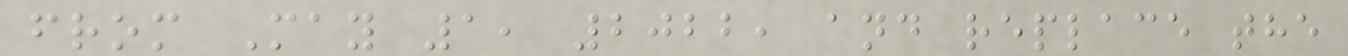from May 1, 2022, and replace the
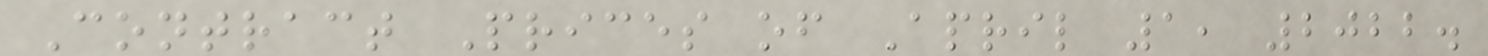Contract Prices of April 1, 2022.
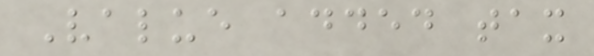Value added tax
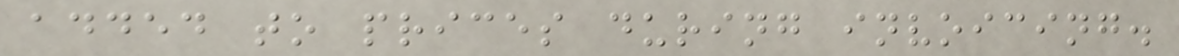added to prices during invoicing.
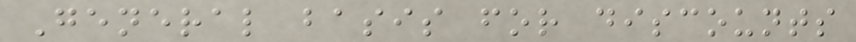General basis for discounts
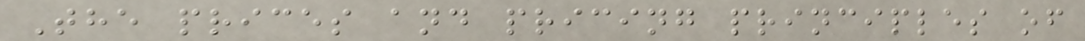The prices and pricing principles of
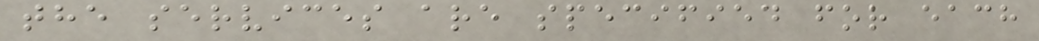the services are specified for each
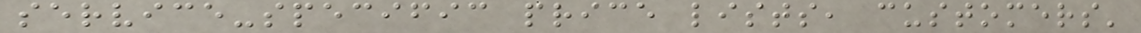service-specific price lists, customers'
